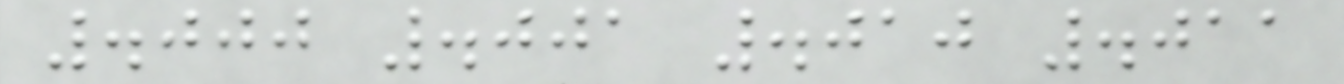.000 .001 .010 .011
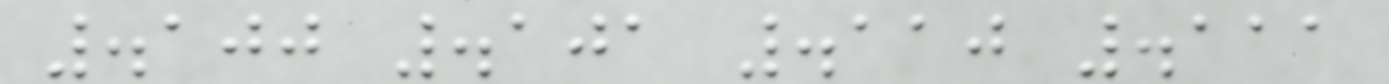.100 .101 .110 .111
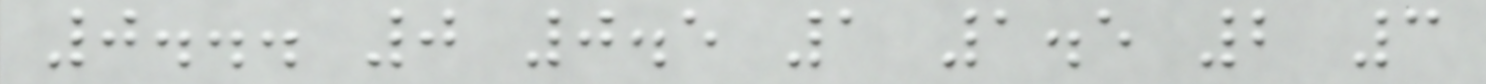0... 0 0.5 1 1.5 2 3
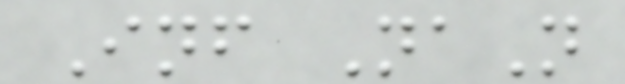Inf NaN
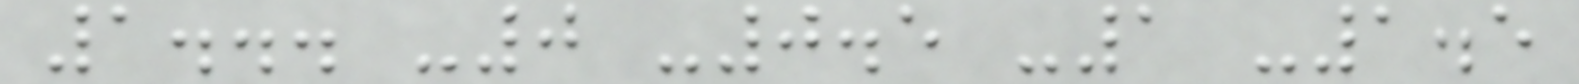1... -0 -0.5 -1 -1.5
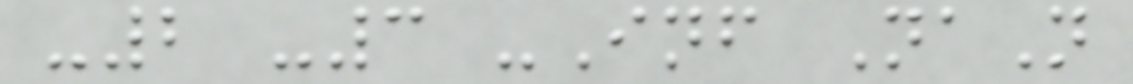-2 -3 -Inf NaN
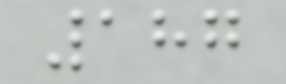187
